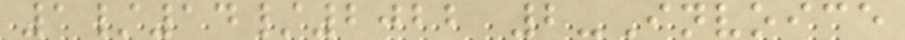1/14/2022 2-Invoice
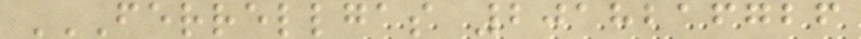FERRELLGAS 2018216726
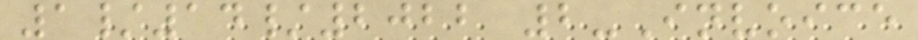1/14/2022 2-Invoice
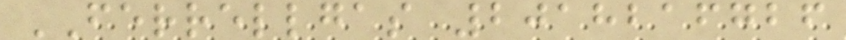FERRELLGAS 2018216726
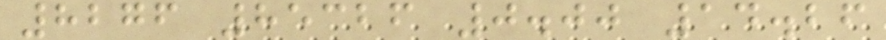8276 85326 0.00 14.26
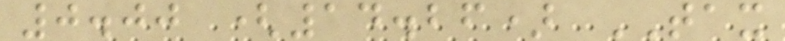0.00 (14.26) TAX
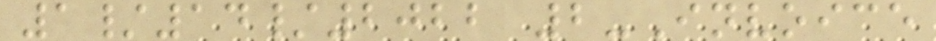1/14/2022 2-Invoice
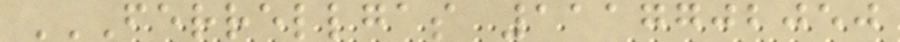FERRELLGAS 1117702050
